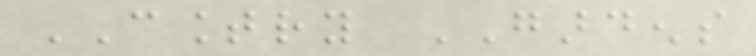COUNTRY GARDENS
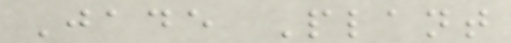Jade Plant
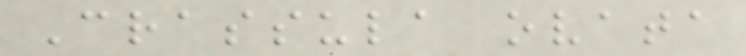Crassula ovata
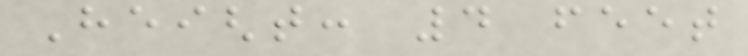Height: 4 feet
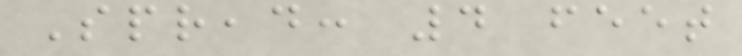Spread: 4 feet
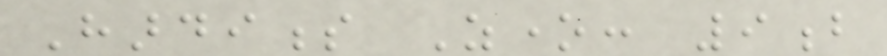Hardiness Zone: 9b
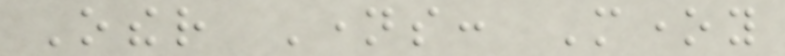Other Names: Money
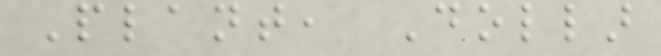Plant, Dollar
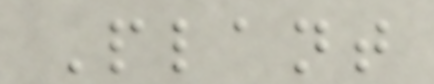Plant
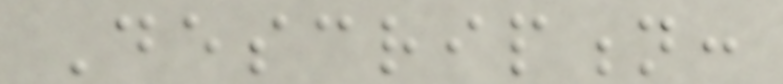Description:
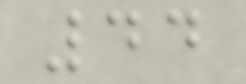44
